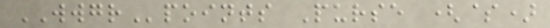WWGRpoints Purse ($)
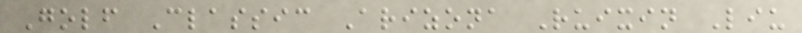Golf Classic Arizona Ruixin Liu
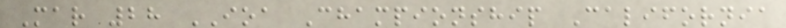Mar 28 IOA Championship California
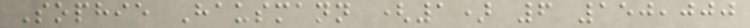Sophie Hausmann (1) 6 150,000
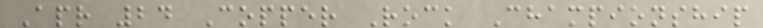Apr 24 Copper Rock Championship
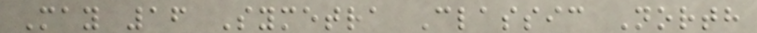May 16 Symetra Classic North
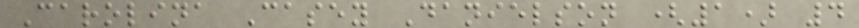Carolina Casey Danielson (1) 4
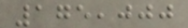175,000
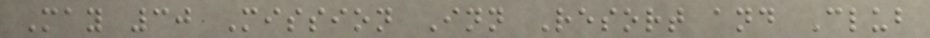May 30 Mission Inn Resort and Club
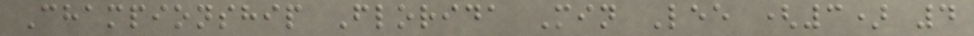Championship Florida Min Lee (3) 4
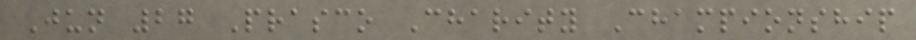Jun 27 Prasco Charity Championship
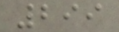299
